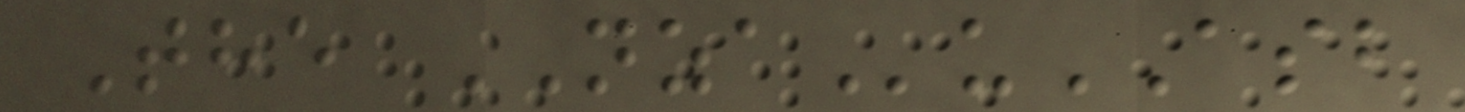The NZAuASB
